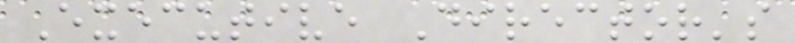Executive Director's
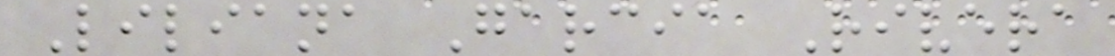Liliana Garcia Rivera
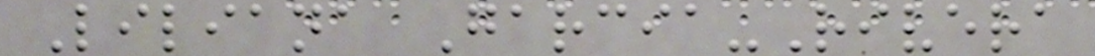Liliana Garcia-Rivera
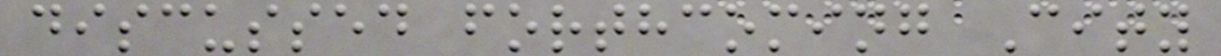discussed forthcoming City
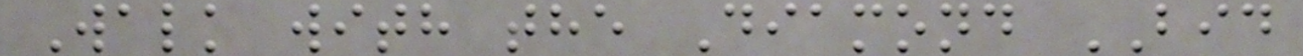Walk with the Diamond BID
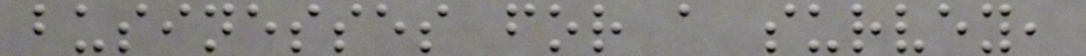businesses for a survey,
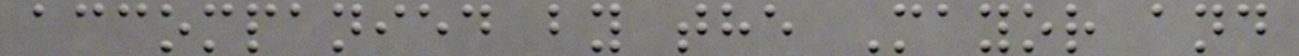accompanied by the Mayor and
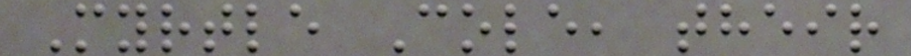Myrtle Cole, their
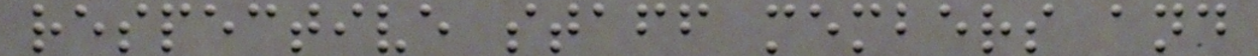respective staff members and
